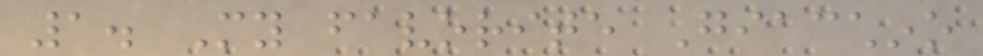1. My favorite Giacchino
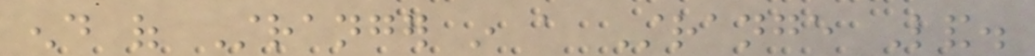end of Stranger in a Strange Land.
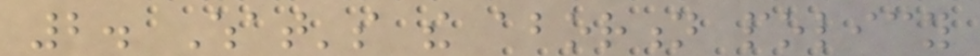2. What's the abortion policy
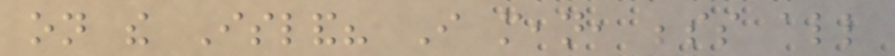on the Island? I mean, besides all
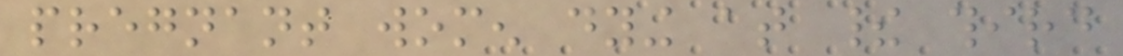pregnant women dying at their third
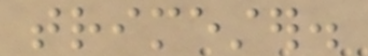trimester.
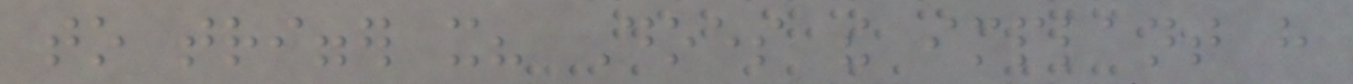to trigger it? Does the implant have
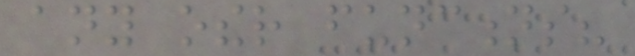any other functions?
